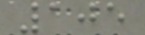105
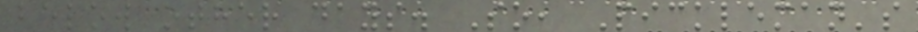below other days. So, Pickleman's
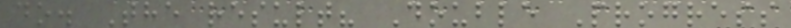do. The result? Double Progress
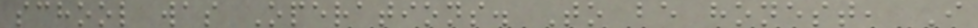school was Operations. To be honest, I
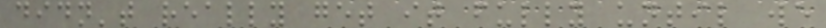didn't really get it fully until we
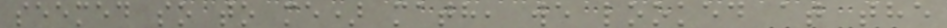seemed so to me) math, we looked at the
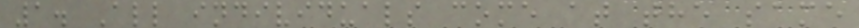1. All individuals come at the same
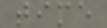time
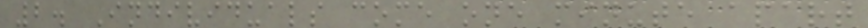2. Individuals come one minute apart
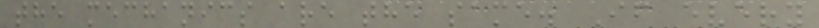the mechanics are the same. If every
